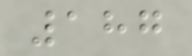187
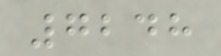7248
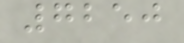7250
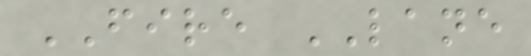FIRE LANE
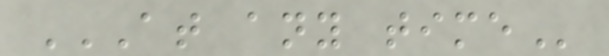AT ANY TIME
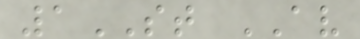1ST AV
